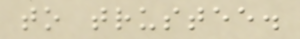to trustee.
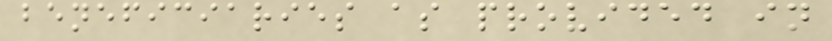beneficiaries as provided in
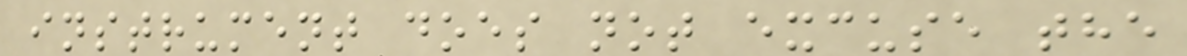instrument does not excuse the
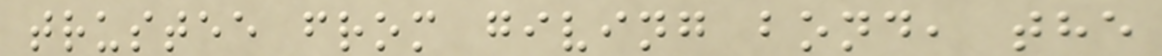trustee from giving bond, the
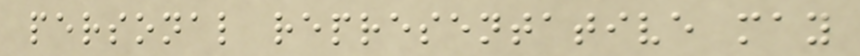personal representative may
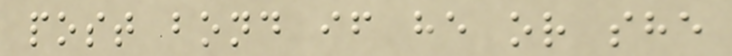post bond if he or she
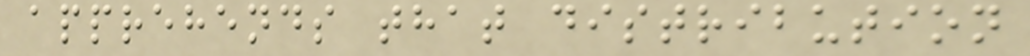apprehends that distribution
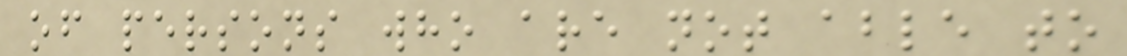of persons who are not able to
